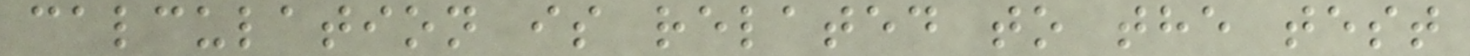calculation is related to the test
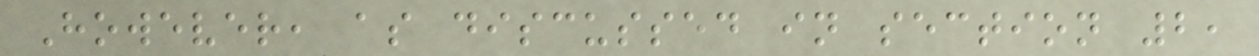However, as discussed in section 2,
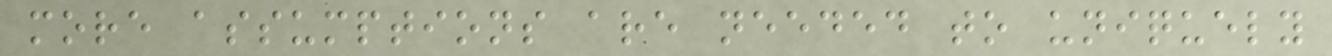more assumptions are needed to uniquely
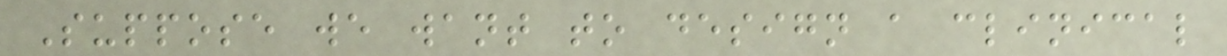Suppose we want to design a clinical
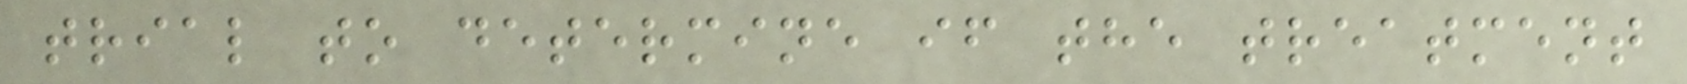trial to determine if the treatment
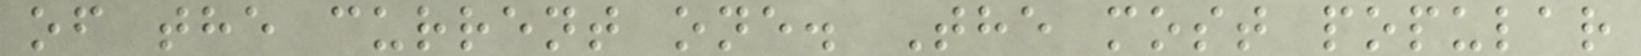of the current one. The most popular
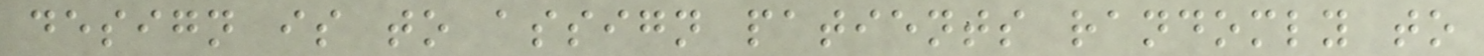design is to assign patients randomly to
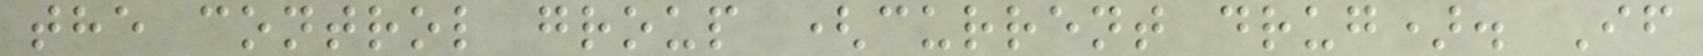the control group (current drug). If
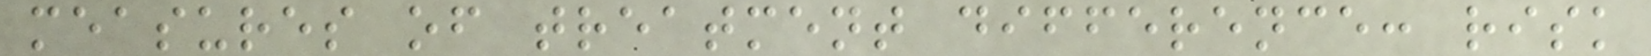measures of treatment difference: risk
